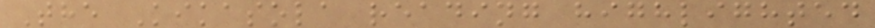The Kikasola reading highlighted
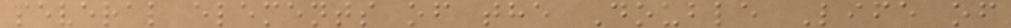several elements of the Double Life of
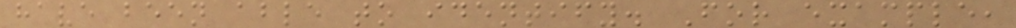have been able to identify. For example,
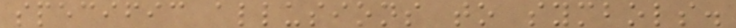specific allusions to symbols.
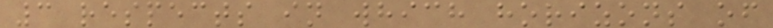3 respects in which horizons of
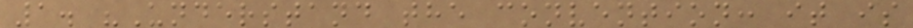1. "Understand the convention: it is
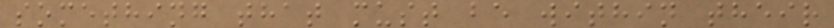something that must be within their
